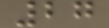27
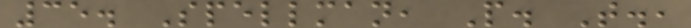35. Spellman, P. T.,
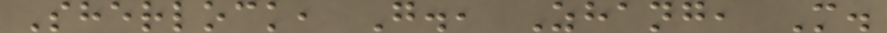Sherlock, G., Zhang, M.
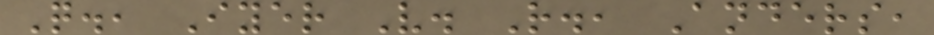Q., Iyer V. R., Anders,
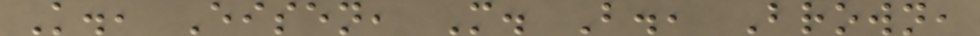K., Eisen, M. B., Brown,
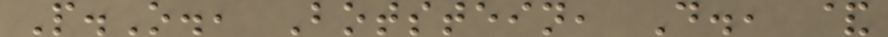P.O., Botstein, D., &
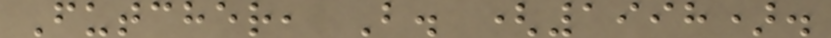Futcher, B. (1998).
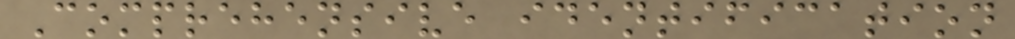Comprehensive identification
